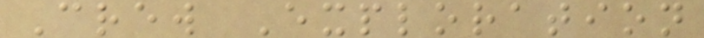Crew Exploration
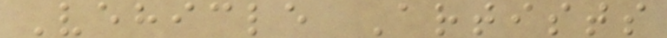Vehicle Artists
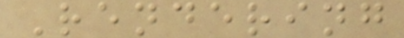Rendering
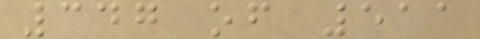347 of 511
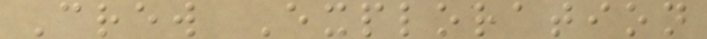Crew Exploration
